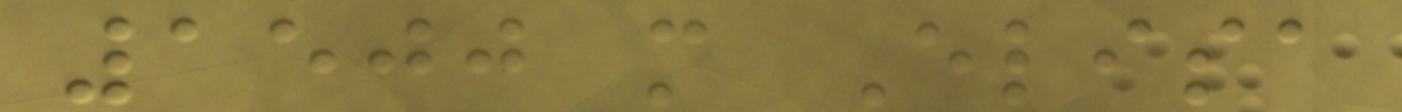1500 m Elisa
